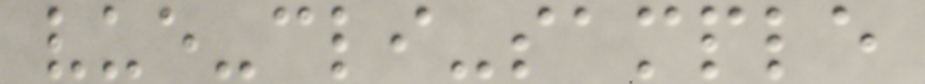vue-cli-sample
